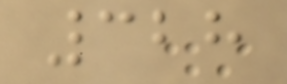328
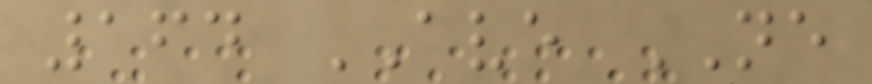164 AVE NE
